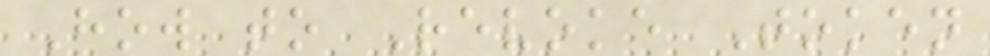How to Revoke Token
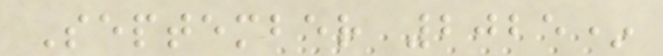September 2025*
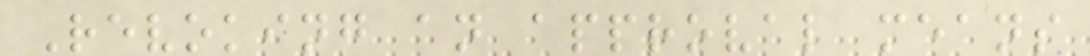Revoking an approval means
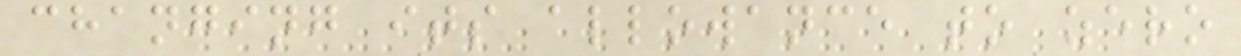changing its allowance to zero
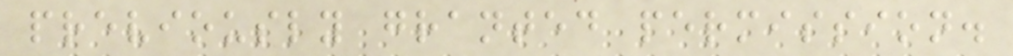previously granted permission.
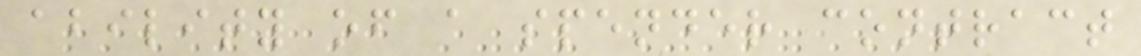ability of a spender contract
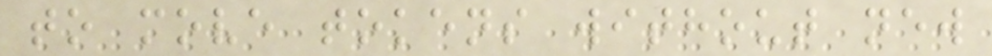to move tokens without new
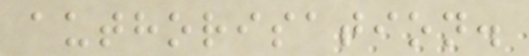authorisation.
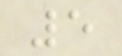5
